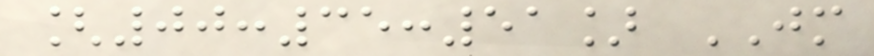[00:35:51] JM
